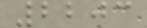2203
